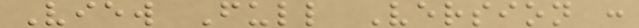View Full Version :
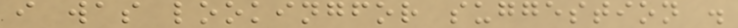i was lookingfor suggestion .
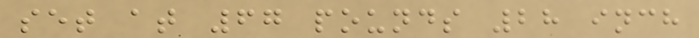set at 67 pounds 28 inch
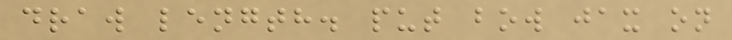draw length. put bow jax on
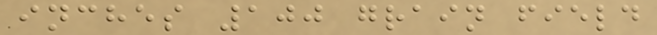inches 100 grain field
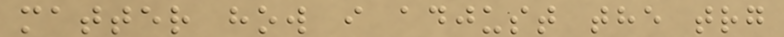matter how i adjust the trg
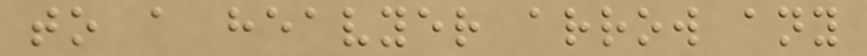to a heavyer arrow any
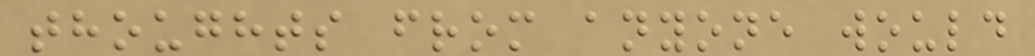thoughts from anyone would
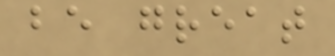be great
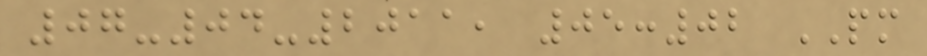07-04-2011, 05:02 PM
